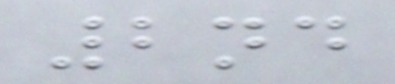2nd
